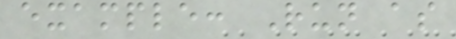example: Run as
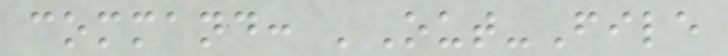command: 'Out-File
